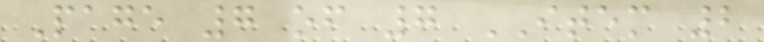Page 7 of 7 ITEM 2
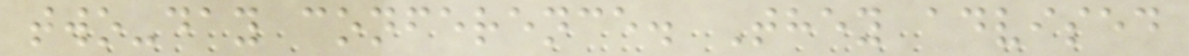two-day conference. They advised
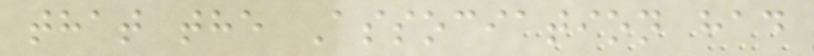that the Association had
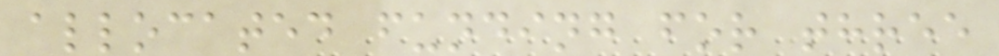allocated funding for three
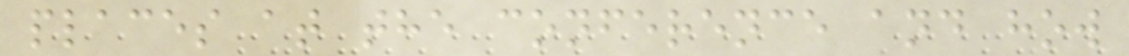places at the conference and how
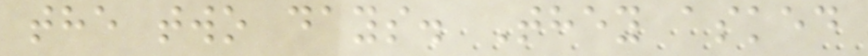the two days. They asked
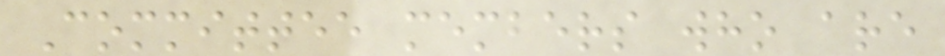Committee members who are
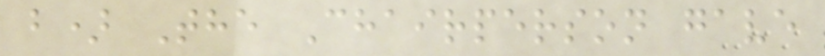b) The Chairperson gave
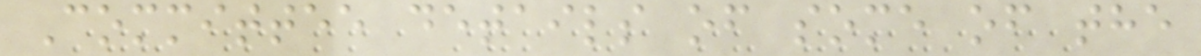Committee details of some of the
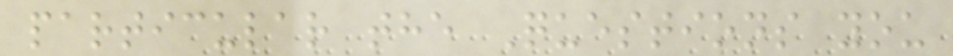particular the Questions you
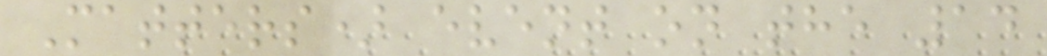Matters) event on the 14
